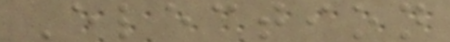Election
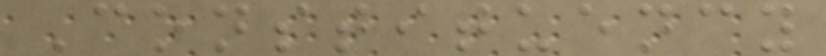Constituency
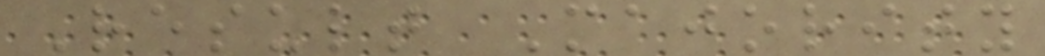Result Majority
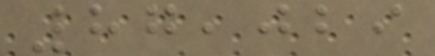87,029
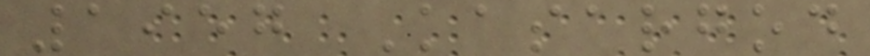1957 Kasargod
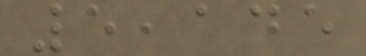5,145
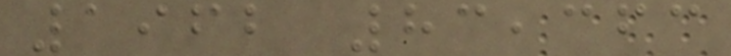1962 83,363
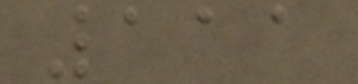111
